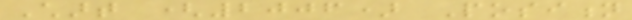Chart (2006) Position
